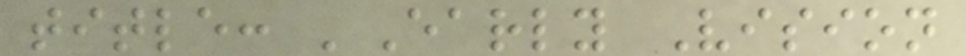title: 'Early Vision
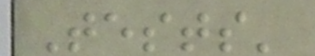Tests'
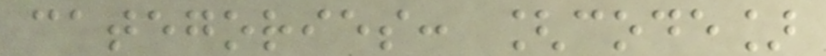categories: [code]
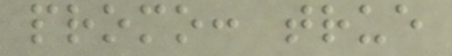promo: true
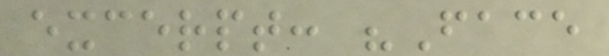excerpt: "Face
